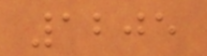1205
